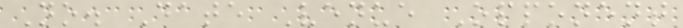No. Date Venue Opponent
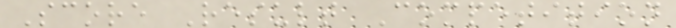Score Result Competition
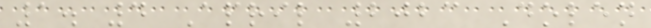1. 4 April 2023 Dolen
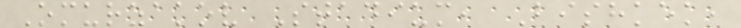Omurzakov Stadium, Bishkek,
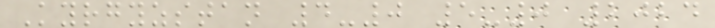Kyrgyzstan 4-0 5-0 2024
